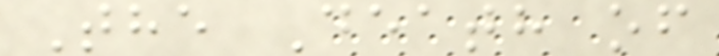The Death of
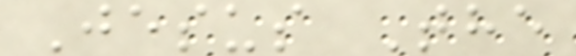Jesus The
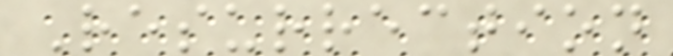Resurrection
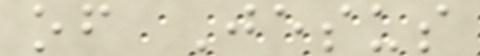of Jesus
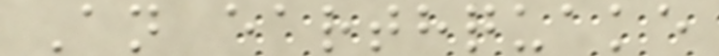An earthquake
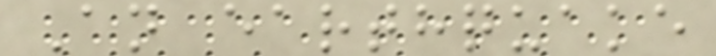An earthquake
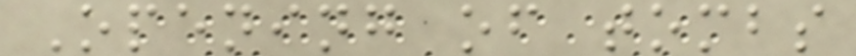Opening of tombs
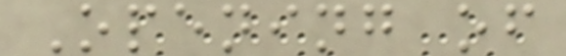Opening of
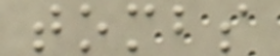tombs
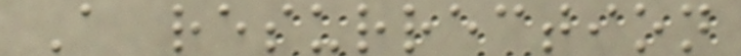A resurrection
